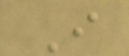I
